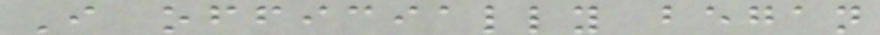I officially began
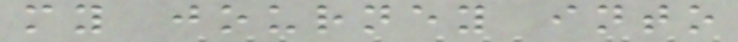my journey into
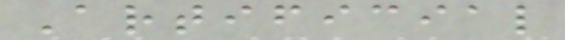Artificial
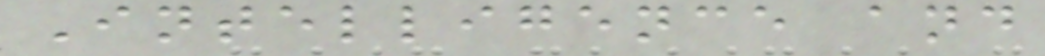Intelligence and
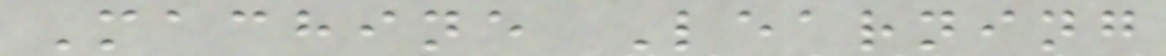Machine Learning
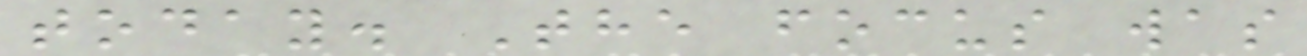today. The focus was
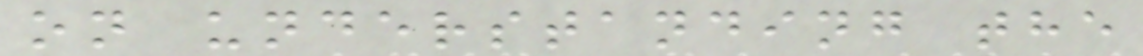on understanding the
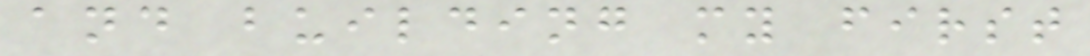and building my first
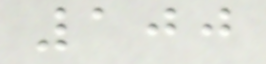100
